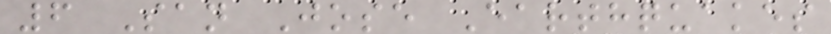6 San Jose Earthquakes
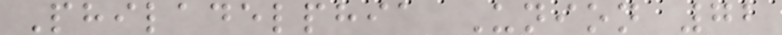Philadelphia Union 72
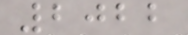2022
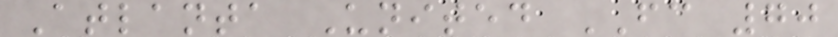Atlanta United FC 70
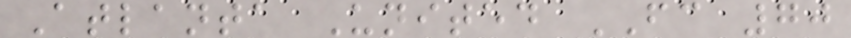Atlanta United FC 70
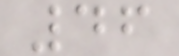46
